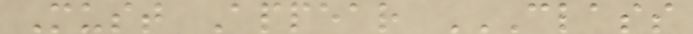Must Appear CLASS
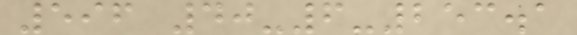596 40-6-253.1
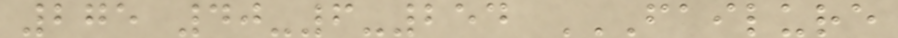275 40-6-254 FAILURE
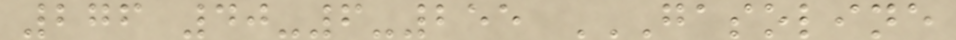276 40-6-255 GASOLINE
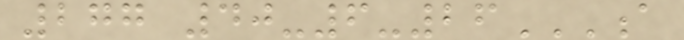277 40-6-26A
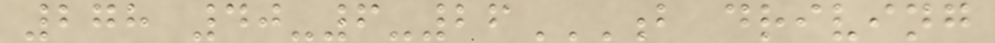278 40-6-26B DRIVING
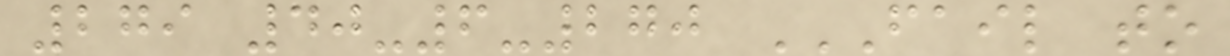279 40-6-270 FAIL TO
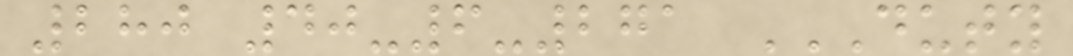280 40-6-271 DUTY
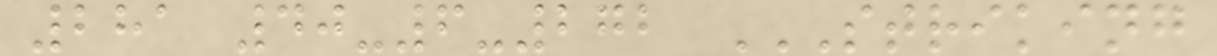281 40-6-272 STRIKING
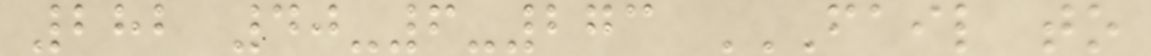282 40-6-273 FAIL TO
